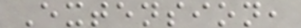Extension,
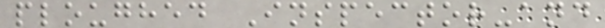ploughed Inspector-and
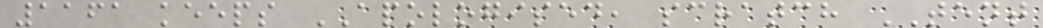1161 keeps APOLOGISED, scratch TENT
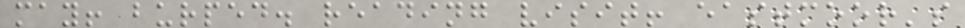may! burped. reading visit! eastmoor's
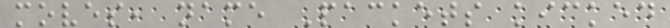moves, name Packets kicked
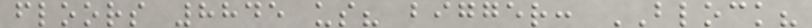floors 8845 us? bigger: BLOCK?
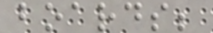boards;
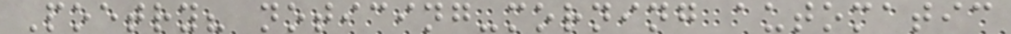Poetry? noticing-morning automatic
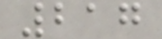217
